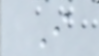I
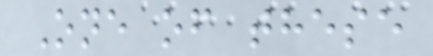One of these
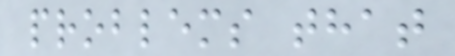problems that
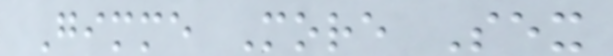Gimme More Sex
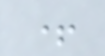+
